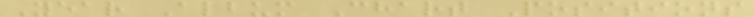Year Album Chart Positions
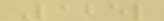Label
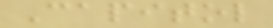Capitol
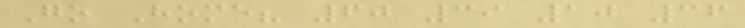Go Home? 60 39 10 36
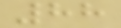88
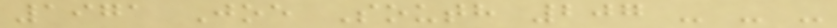1971 Joe South 207 - - -
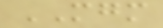MGM
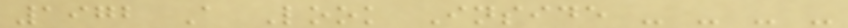1972 A Look Inside - - - -
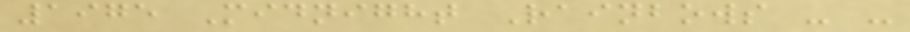1975 Midnight Rainbows - -
